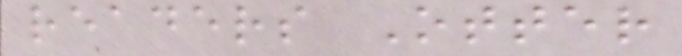readers Otter
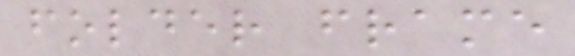folder frame
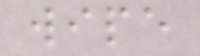wipe
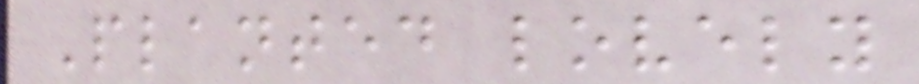Planted lovely
